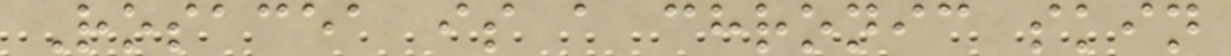Rosacea is a chronic skin
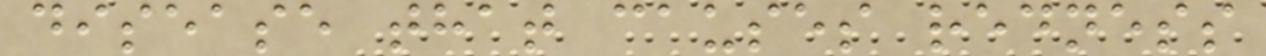disease that causes redness
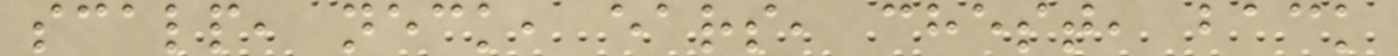scalp, neck, ears, chest, back
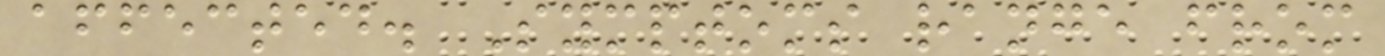affected. Symptoms range from
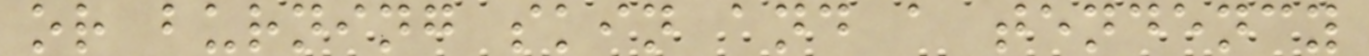or burning skin and a tendency
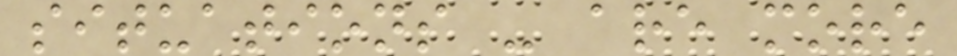situations - are more
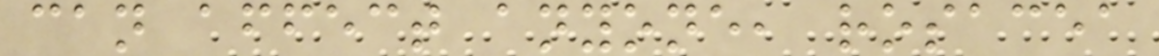can affect anyone, rosacea
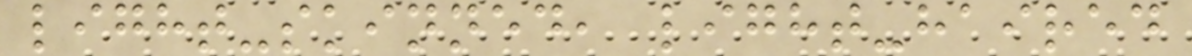light-skinned, light-haired
